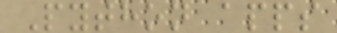Python apps
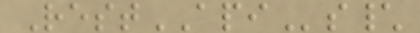RestAPIs\
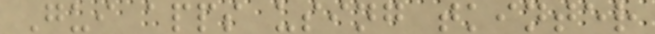Gui apps using tkinter
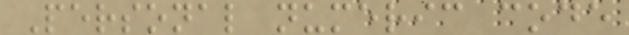Personal numeric code
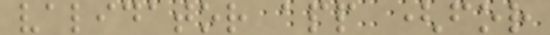validator app (for
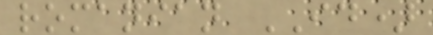romanian ID)
